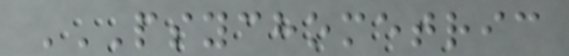PSYCHOMETRIC
